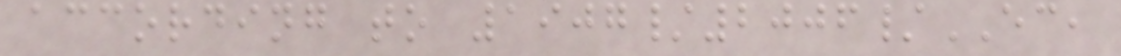according to 1907/2006/EC,
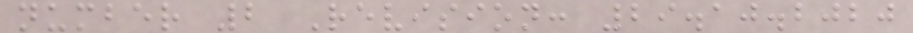number 2 Revision: 29.10.2020
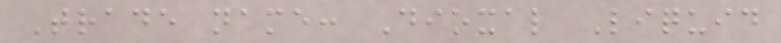Trade name: Dioxal Liquid
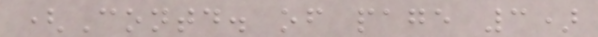(Contd. of page 3)
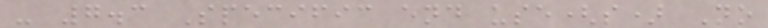- 7.3 Specific end use(s) No
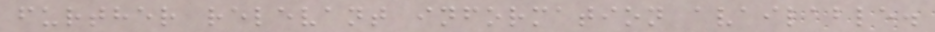further relevant information available.
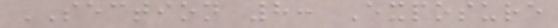SECTION 8: Exposure
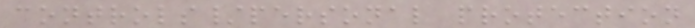controls/personal protection
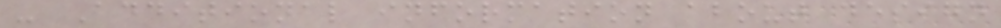- Additional information about design
